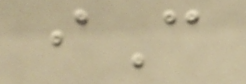iC
